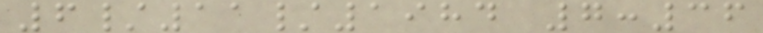6/11/1984 7:36
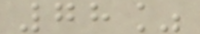78%
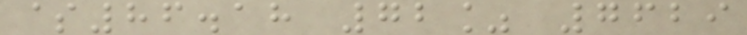$86.18 72% 7629
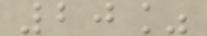20%
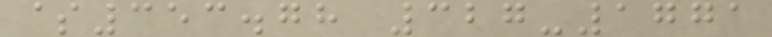$353.78 327-1771
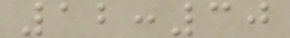12:30
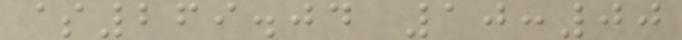$269.04 10:00
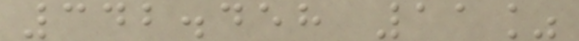342.458 11%
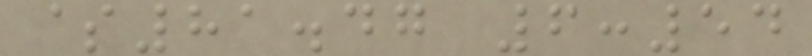$81.47 6:54
